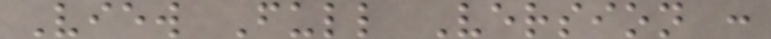View Full Version :
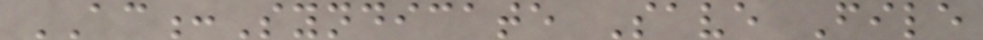AC:Syndicate Save File
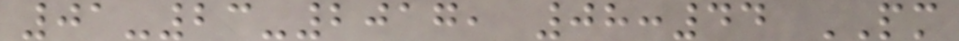01-23-2017, 08:44 PM
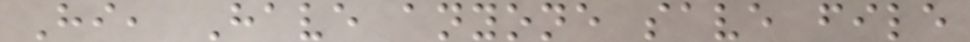Hi, Have anyone save file
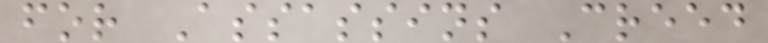for Assassins Creed
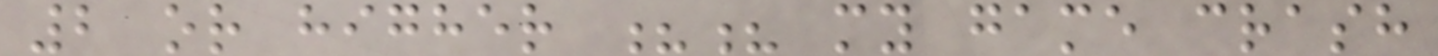2 or higher ?? my game crash
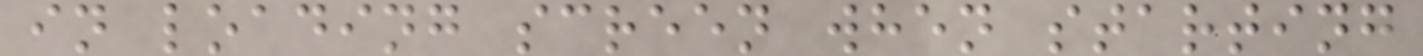in loading screen when starting
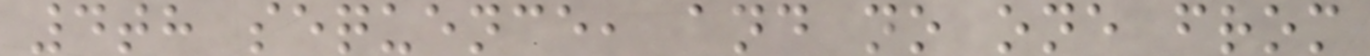4th sequence, and no one from
